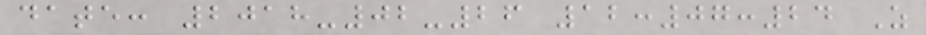date: 2018-02-26 12:07:24 Z
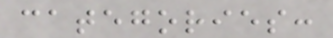categories:
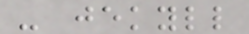- jekyll
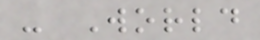- World
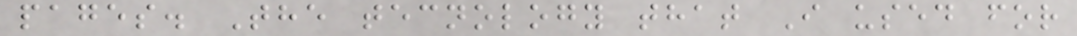pages. The tecnology that I used for
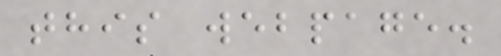this webpage.
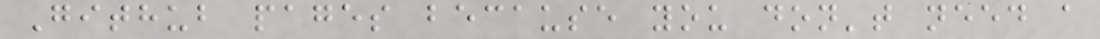Github pages because you don't need a
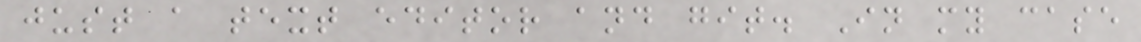just a text editor and git. In my case
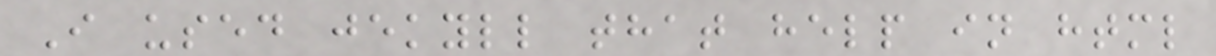I used jekyll that help in html
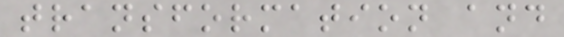transformation and
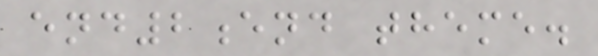end2end theme.
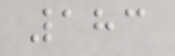183
